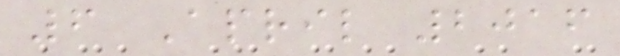6 April 2016
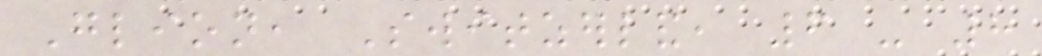Glion, Switzerland, 6 - 8
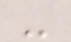-
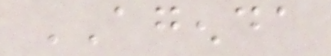AGENDA
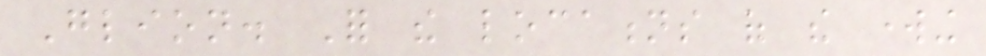Glion. For the locations of the working
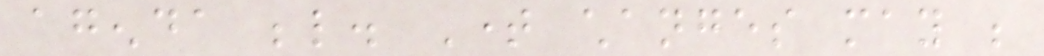agenda below. Time changes may be
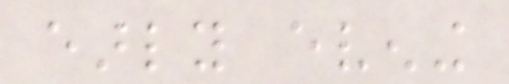early evening
